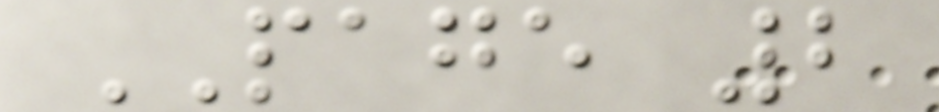PAGE 2
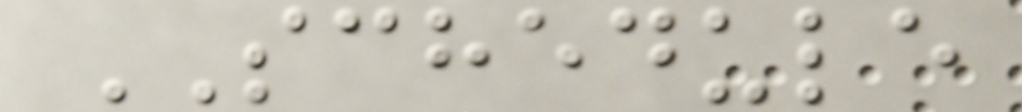SCHEDULE
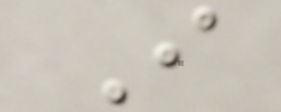I
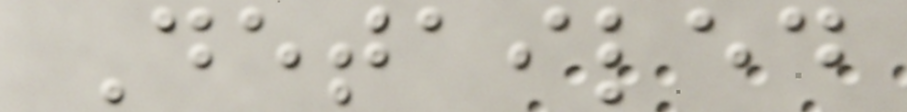Detailed
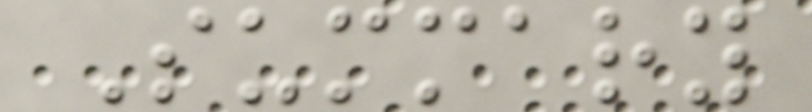Summary
